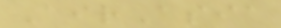AirAsia
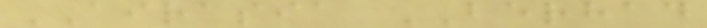AIRASIA BERHAD
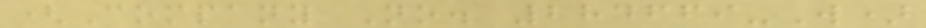(Company No. 284669-W)
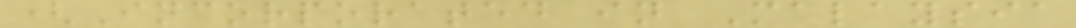(Incorporated in Malaysia
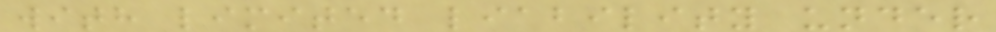with limited liability under
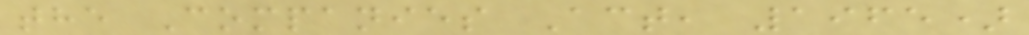the Companies Act, 1965)
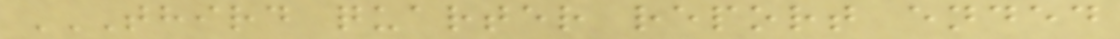THIRD QUARTER REPORT ENDED
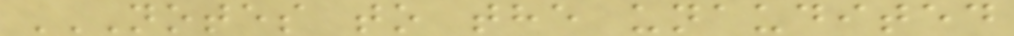NOTES TO THE UNAUDITED
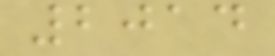2014
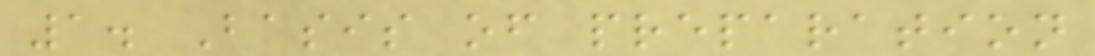1. Basis of preparation
